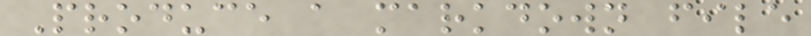Produce a markdown file
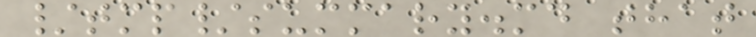/tmp/summary.md that
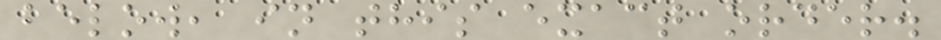below, in this exact order.
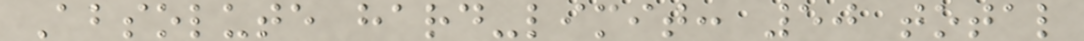Absolute hard-limit: 50 total
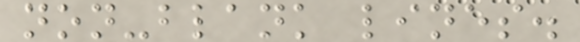non-blank lines.
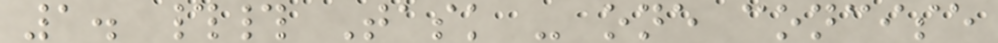1. ## Task - one concise
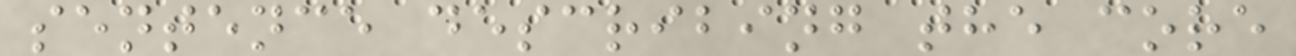sentence describing the core
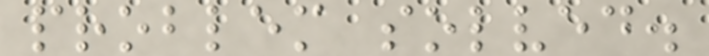problem solved.
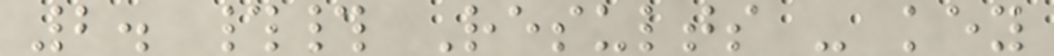2. ## Results - key
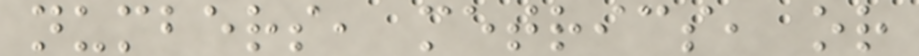numbers, metrics, or
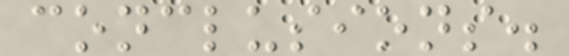conclusions.
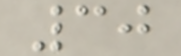30
